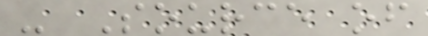- Source of
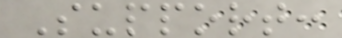Support:
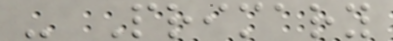- Primary
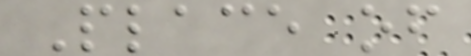Place of
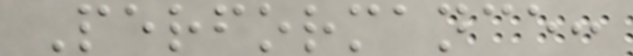Performance:
